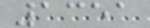1351
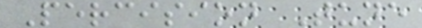Percision Tune
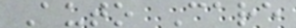Auto Care
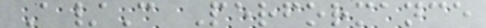A/C Performance
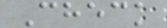Check
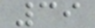39
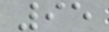95
